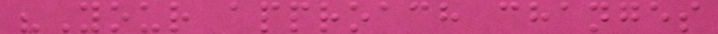"Your approach changes
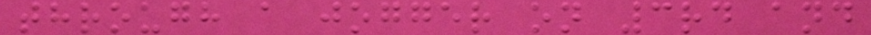through a jogger on 3rd and
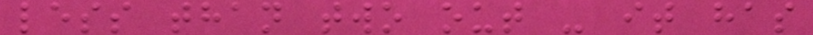less than two out - it has
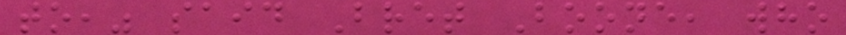to," said Bret Boone, who
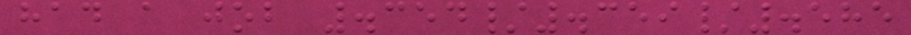had a job .354/.359/.585
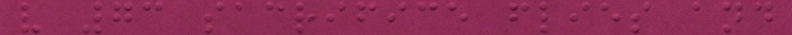v 73 sacrifice flies and
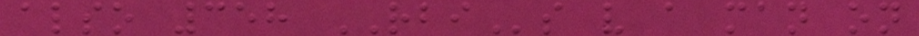also 358 RBIs v a man on
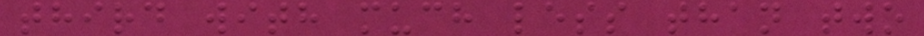third with much less than two
